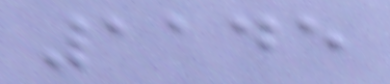1145
